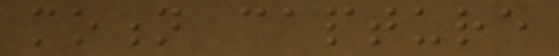motion capture
